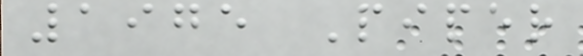1975 Piper
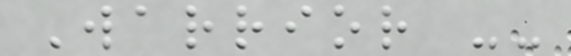Warrior --
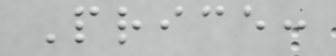Price:
